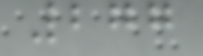277
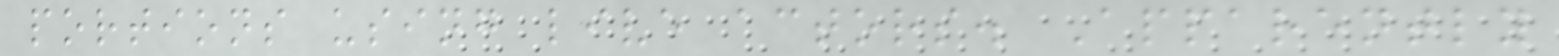portions using live actors. Apparently
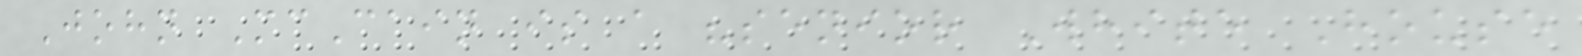John McCain is a "senior White House
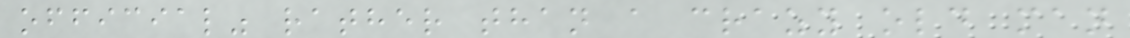official" rather than a crazy old man
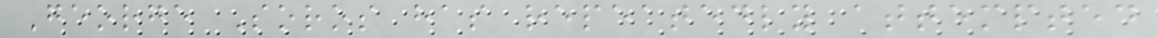George Soros has repeatedly attempted
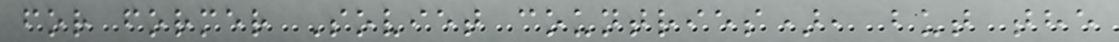for former Soviet countries), but the
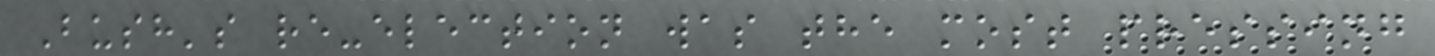Bush's re-election was the most pressing
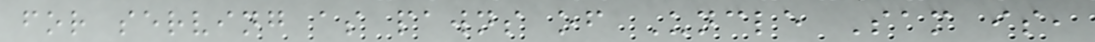for serving as pawns of Uncle Sam is,
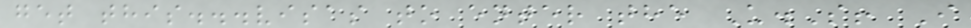get this...visas to enter the U.S! I
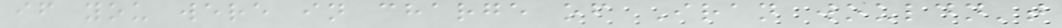if you were in charge of Iran wouldn't
